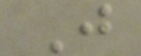J
